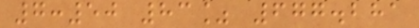7:50 83% 677.281
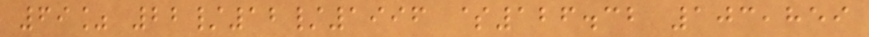69% 22/12/1996 $126.32 103,859
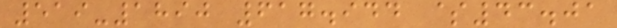519-1890 617.944 $43.01
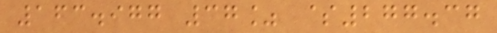163.977 37% $277.37
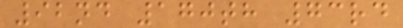92nd 170th 73rd
